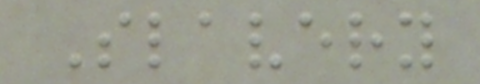Slavery
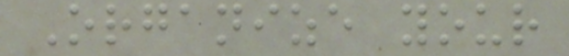Organize your
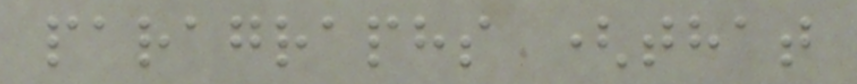paragraphs (that
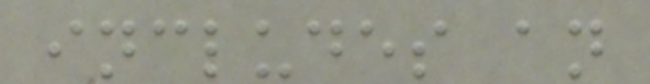includes an
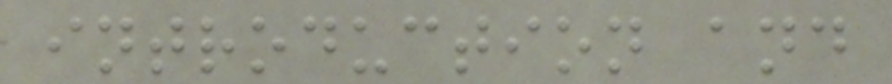introduction and
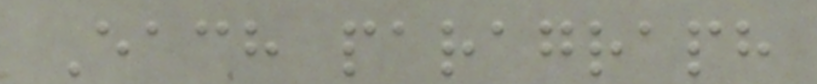Each paragraph
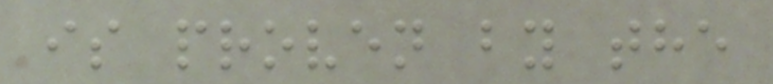is proven by the
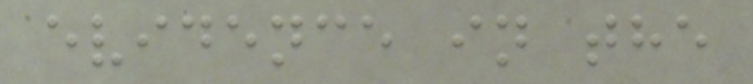evidence in the
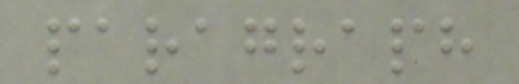paragraph
